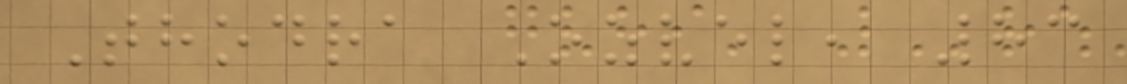Thodra Ozvel, 83
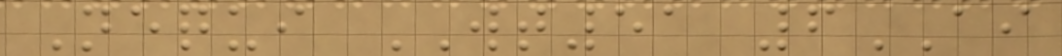Nequi WT51 6AI
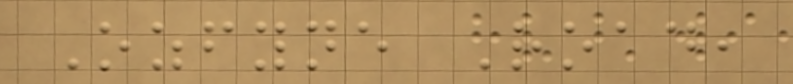Ozfyne Road,
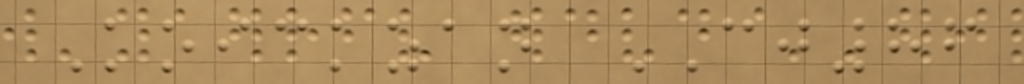Koickzan CJ86
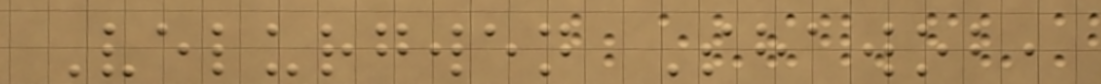Velurgwen Shawob,
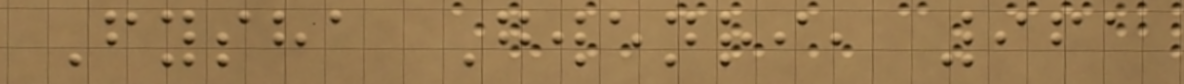Fysha Gwenri, 961
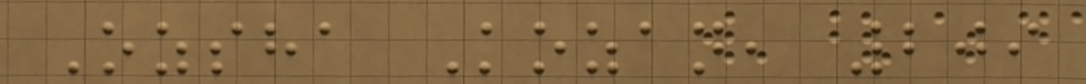Ozsha Kozan, 209
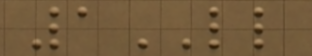1LL
